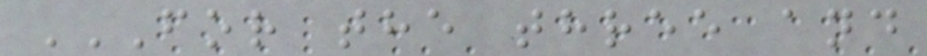FOR THE THREE AND
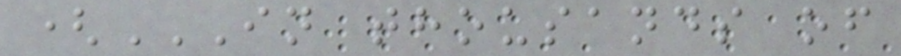(IN THOUSANDS OF
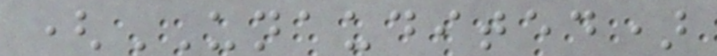(UNAUDITED)
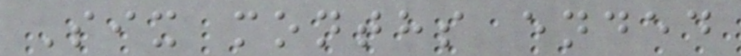Six months ended
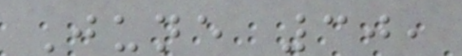June 30,
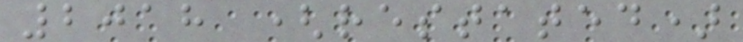2018 (restated)
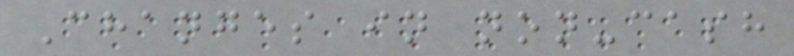Changes in non-cash
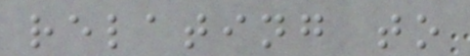relating to
